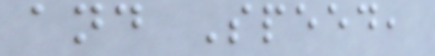and Speed,
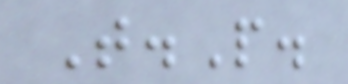T.P.
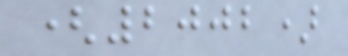(2002)
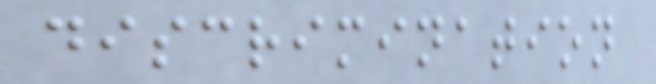discrimination
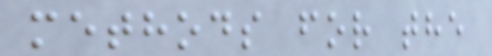methods for the
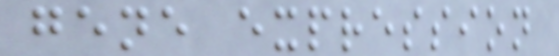gene expression
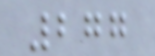277
